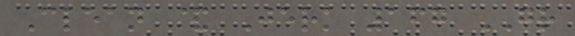Clean & Jerk 167 GR
